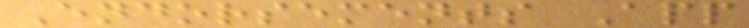Endorsements App
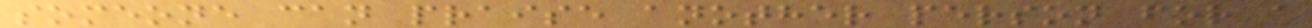someone can praise another person for a
